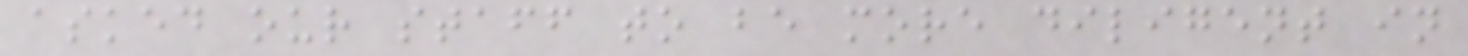asked our staff to be more diligent in
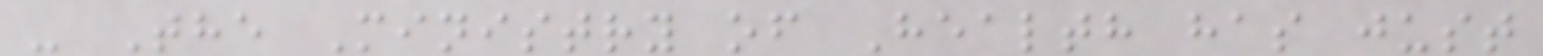- The Ministry of Health has just
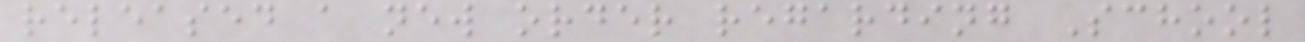released a new order regarding School
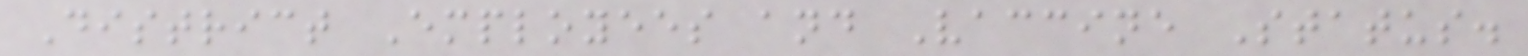District Employees and Vaccine Status.
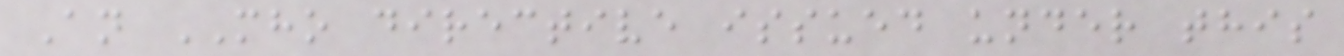An MHO directive issued under this
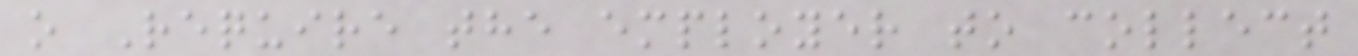o Require the employer to collect
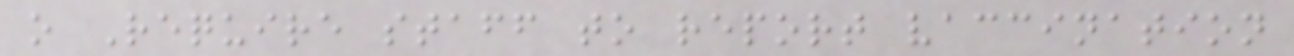o Require staff to report vaccination
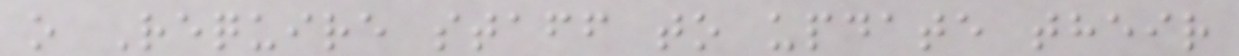o Require staff to update their
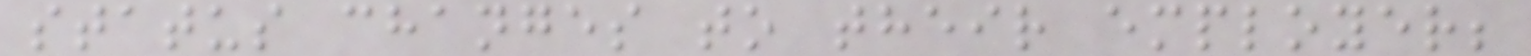status changes to their employer;
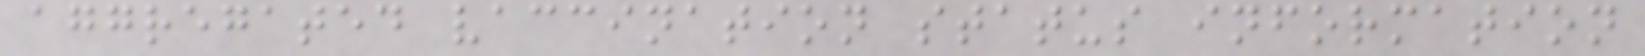aggregated vaccination status information
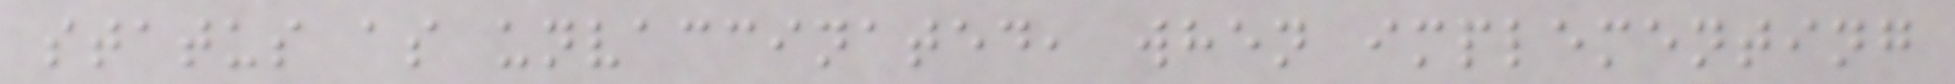status as unvaccinated, when implementing
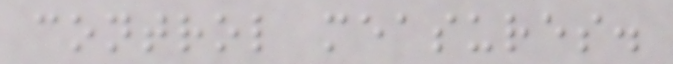control measures.
